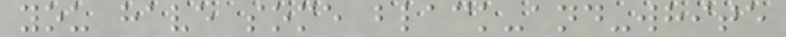you have some black-and-white
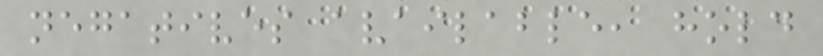negatives available, hold
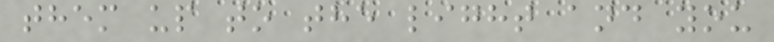them up to the light and you
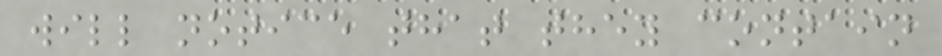will notice that they contain
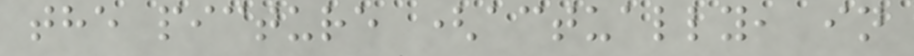the picture (actually, in
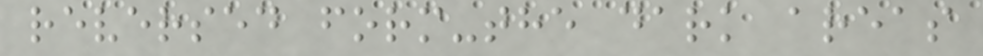reversed form-the dark areas
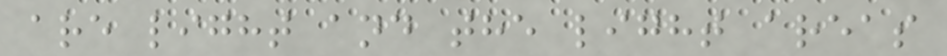are light and the light areas
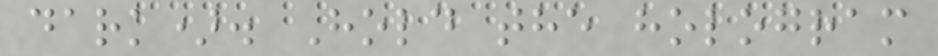dark). Hold the hologram
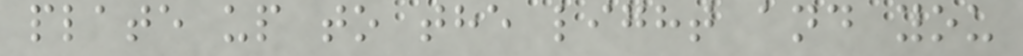plate up to the light and you
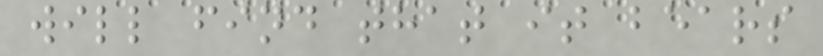will find that it bears
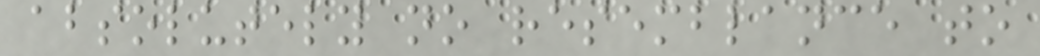absolutely no resemblance to
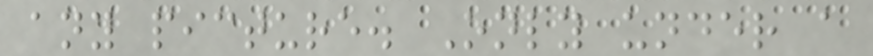any picture. Only under a
